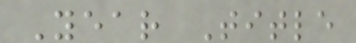Year Title
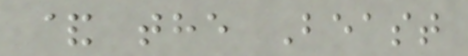& the Beast
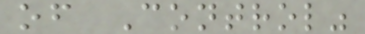of Control"
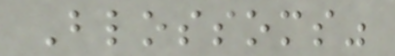Blossoms"
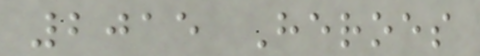2015 Heroes
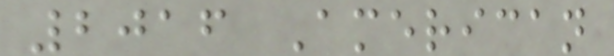2016 American
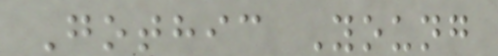Gothic Young
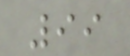99
